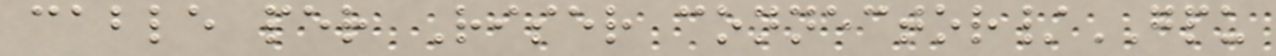cable per Riser connector/GPU
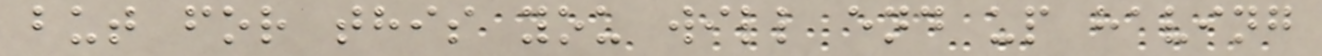but for this you will end up having
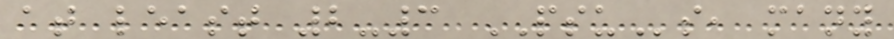at least 2-3 PSUs, many
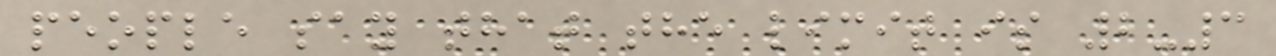people say that the limit is 2-3
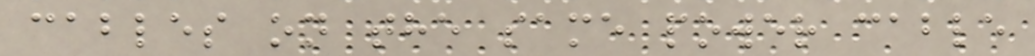cables on the same power cable
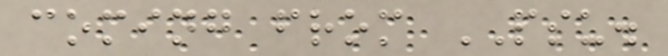coming from PSU.
